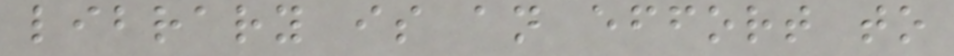library is an effort to
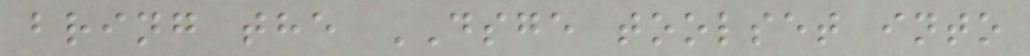bring the DSGE toolset into
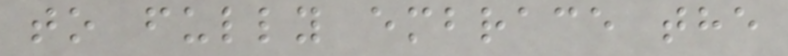to fully embrace the
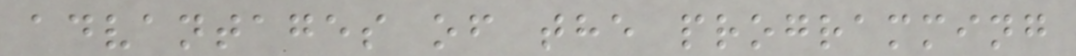advantages of the programming
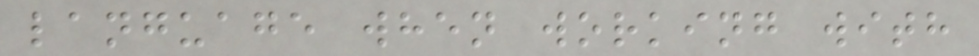language when working with
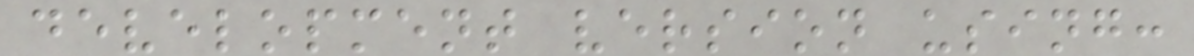development version using:
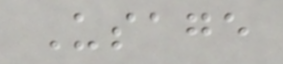Usage
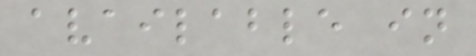available in
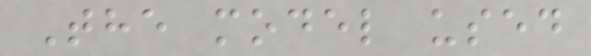The model used
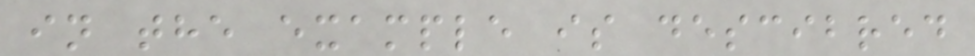in the example is descibred
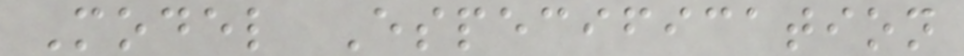Model Especification
